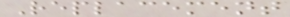Replacement
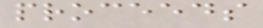proceeds
